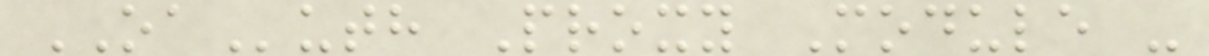OAuth Proxy Module -
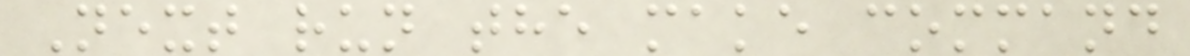Next run the make command
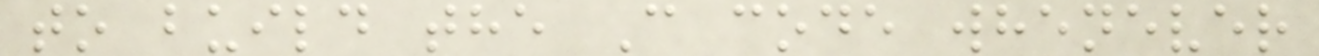to build the C code whenever
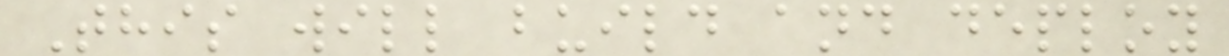This will build and deploy
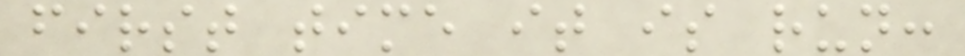first time it is run:
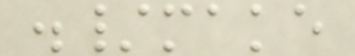./make
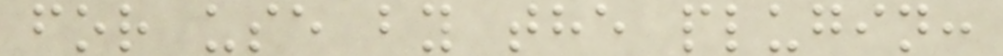for use by the plugin:
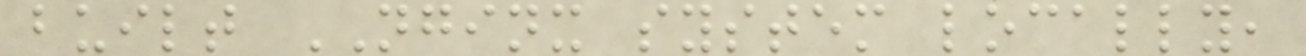built NGINX system locally,
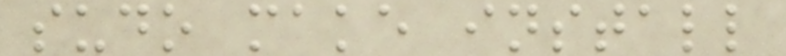sudo make install
